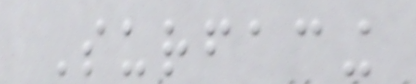Surfacing
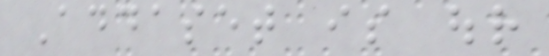Addaset is our
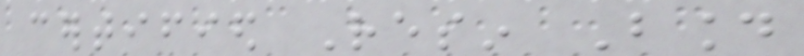certified Resin Bound
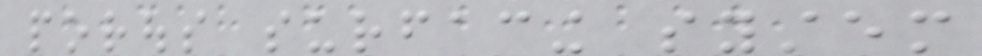porous surfacing system
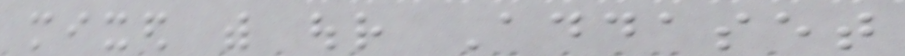mixed with our Addaset
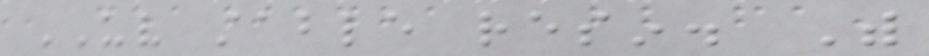UV stable resin. With
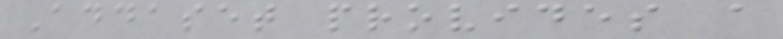Addaset provides a
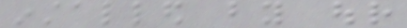installed by our
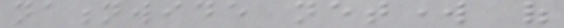nationwide network of
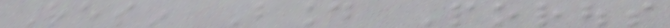Resin Bound Porous
